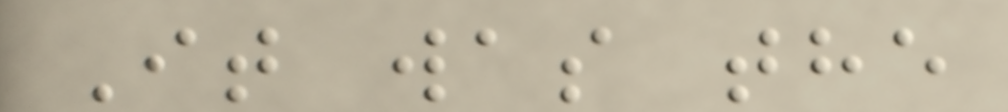It was the
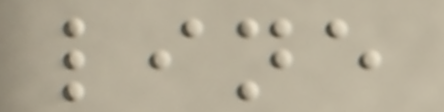line
